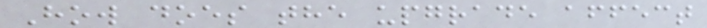How does the upgrade affect
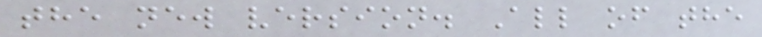the new version. All of the
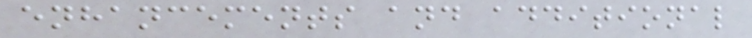enhancements and additional
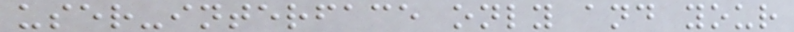user-interface only and your
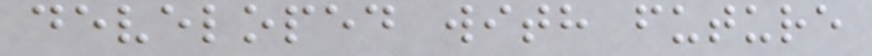developed with future
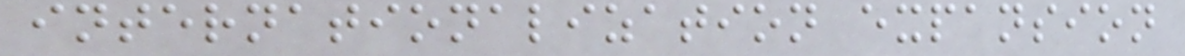internationalization expansion
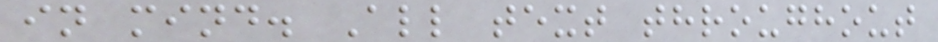in mind. All text throughout
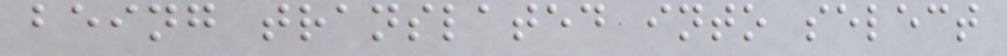being translated into select
